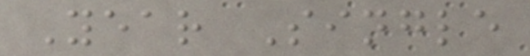Year Single
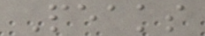Peaks
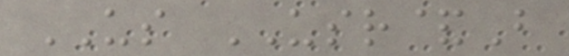US USR&B
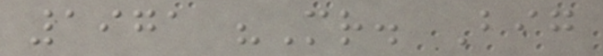1971 "Mr. Big
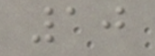10
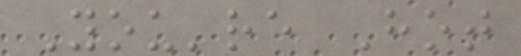You're Hot
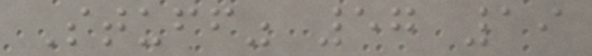Stuff" 57 19
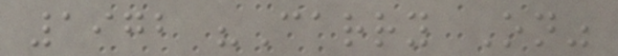1972 "Carry On"
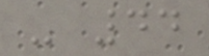- 44
